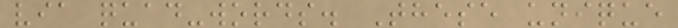via quad-words. These unique
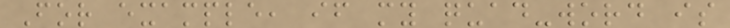For example, if my quad-word is
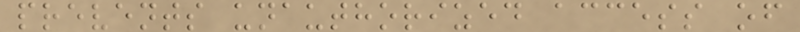prevents unauthorized access of
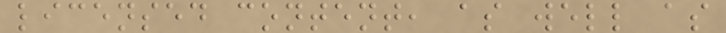licensed content, as well as
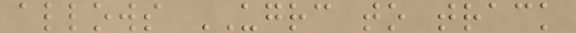allows UGRC to track
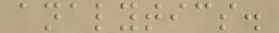analytics.
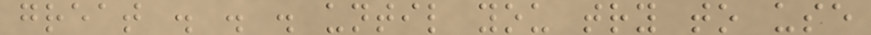great . . . until you try to use
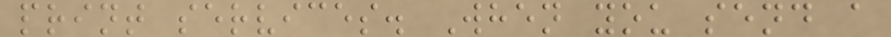print services. When you send a
